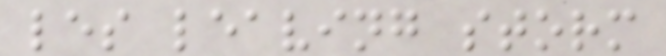les leaving storm
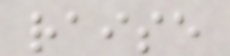raise
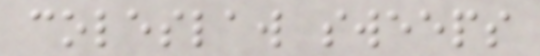coleslaw sweeps
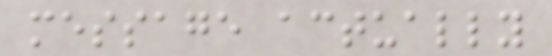message actually
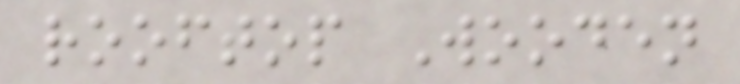rooftop Wooden
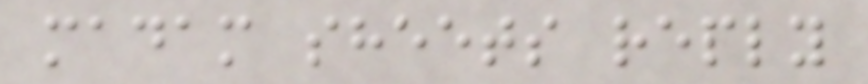madam sheets reply
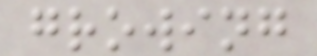growing
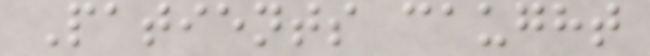Patients caught
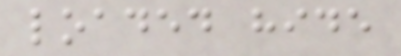loaded hide
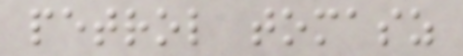petrol tomasz
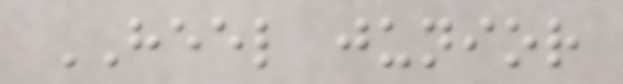HEEL junior
